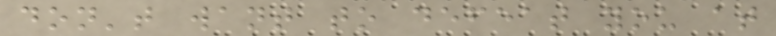don't want to defeat you at
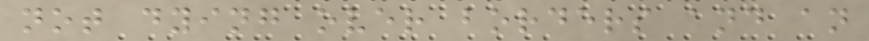not dying over borders and an
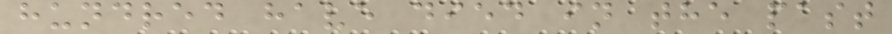hundred have died in the past
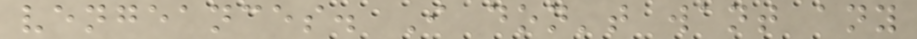vengeances. I don't want any
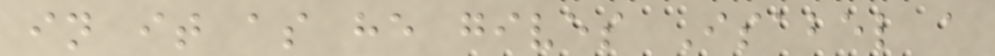in it as he gives Isabel a
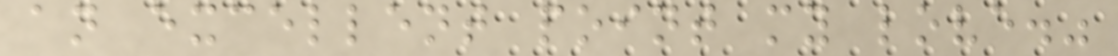an excellent point my love."
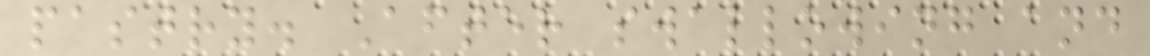pastry. After swallowing and
